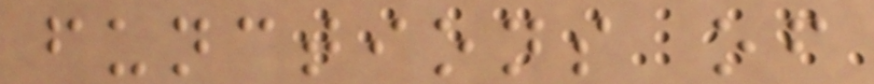functions of
